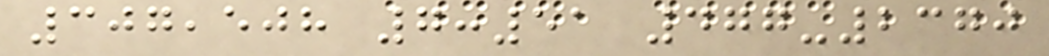307,508 7:51 477-2370
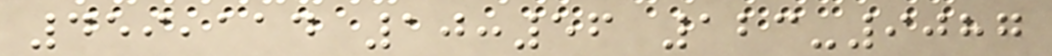459,114 10:56 123-9087
